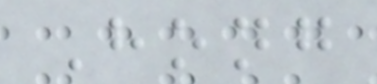Hong
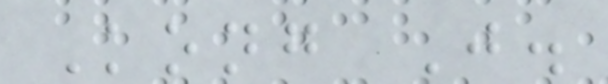Kong J.
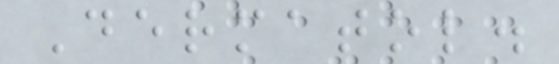Dermatol.
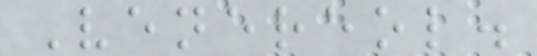Venereol.
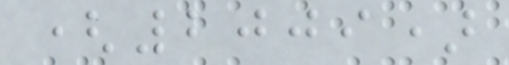(2009)
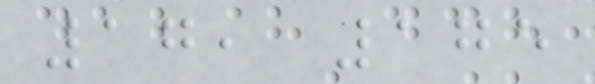17, 175
